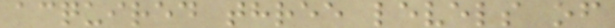acquired three levels of
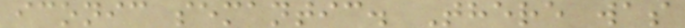iconic semantic. There was
